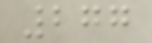277
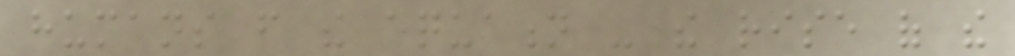humans from the equation - the rise of the
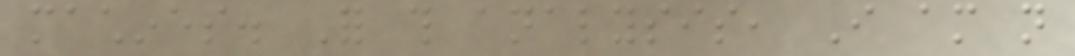machines. For this analysis, I am not
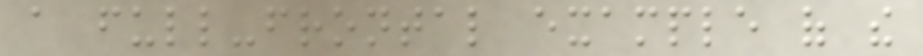a full-frontal example of the
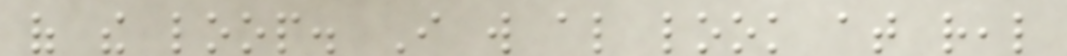of the loop. I will also look at real
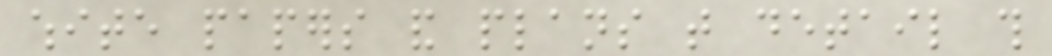white papers and plans that detail this
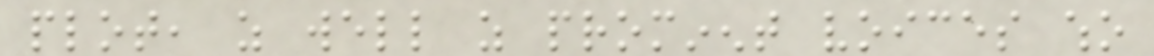plot, as well as prominent voices who
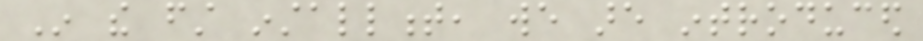In the first installment, we are introduced
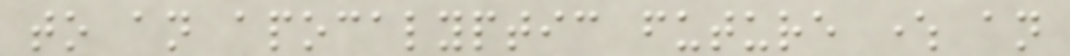to an apocalyptic future where an
